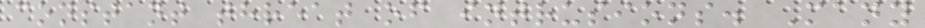constant threat of intrusions. Many
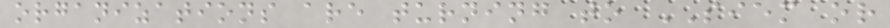organizations are turning to SIEM or
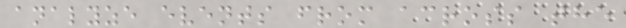analyze events from across the
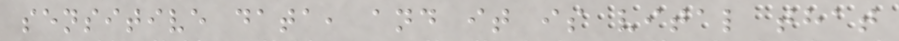sensitive data, and it is vital that
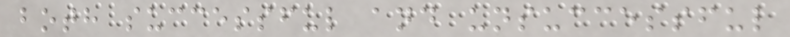both successful and unsuccessful
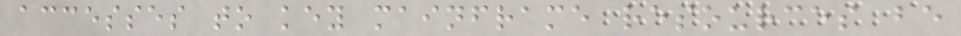accesses to key mainframe resources be
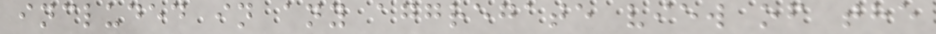included in any aggregate view of the
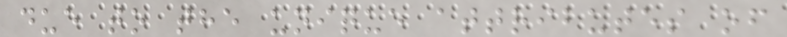due to the unique attributes of
